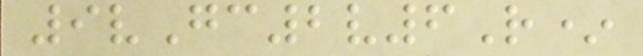9vGc2v6R*
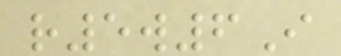r5w6I
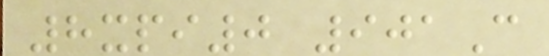8xpi0 901C
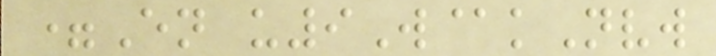=En u9W@kNvw
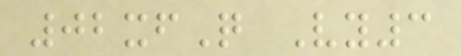02xfQ Vy3
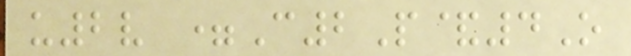u2v =C2P&4O
